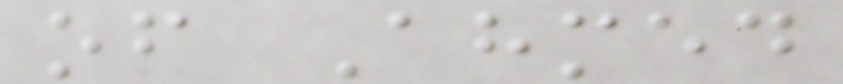of Ahmed
